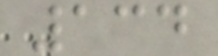134
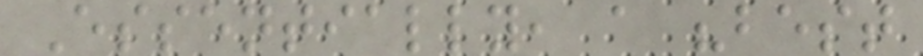Essentially, a "best
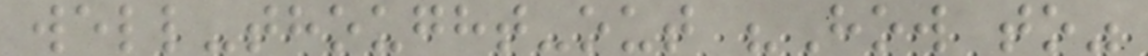well-thought-out "How to"
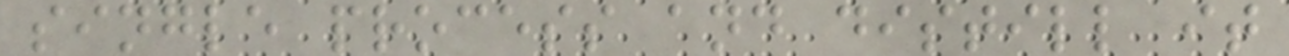single process and distill it
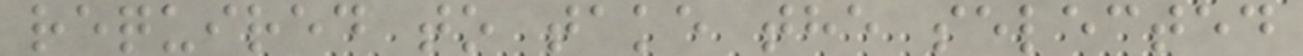required to take the selected
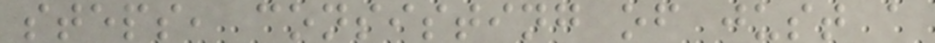steps, consisting of just a
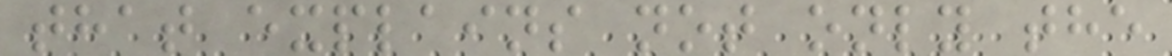that explains not only the
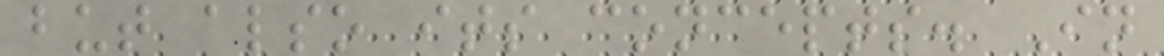but also its concepts. In
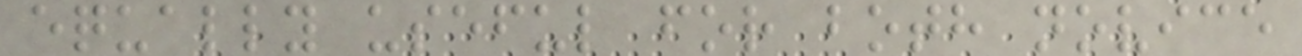equally useful for both novice
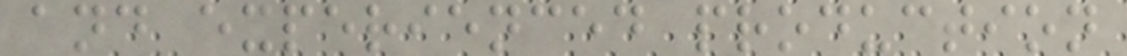and experienced production
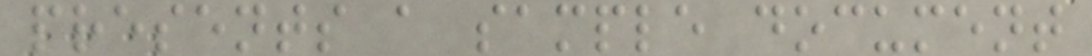presents a sample document
